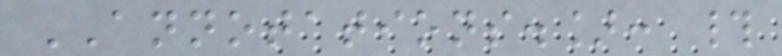ANNOTATIONS.]: #
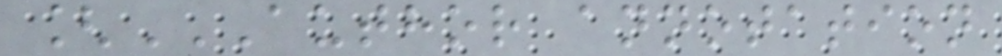[AUTHOR ANNOTATION
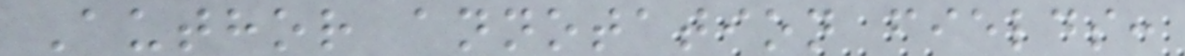Author annotation fields:
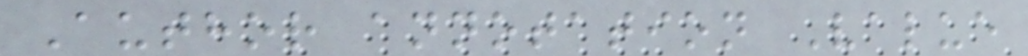Author annotation Value
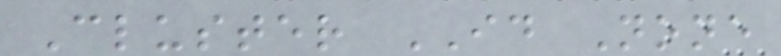Cluster ID None
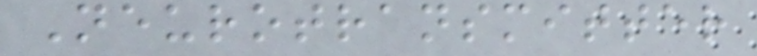Neurotransmitter
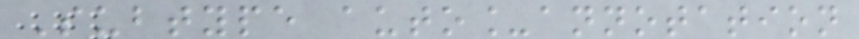Subtype auto_annotation
